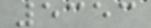5353
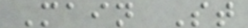Main St
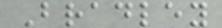Bradley
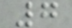7
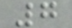7
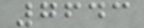7643
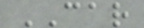CAR
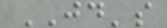JD's
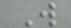W
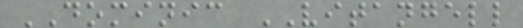DOMINIC VITANGELL
